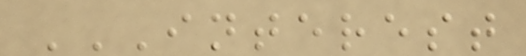INTEREST
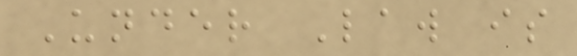Under Law is
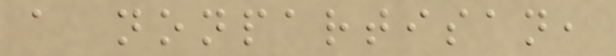a nonpartisan,
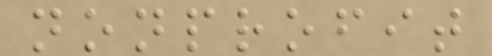nonprofit
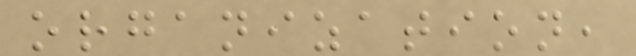organization,
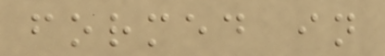formed in
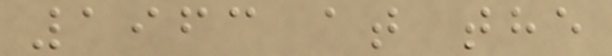1963 at the
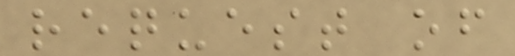request of
